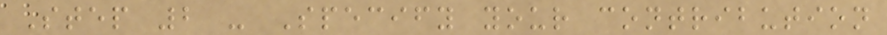Step 2 - Specify your contribution
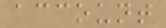account
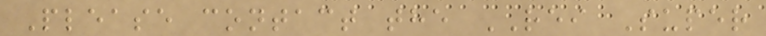Please contact the REI Super
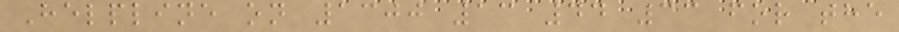Helpline on 1300 13 44 33 for the
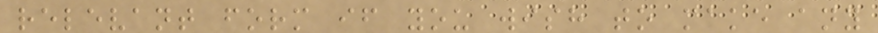relevant form if you wish to make any
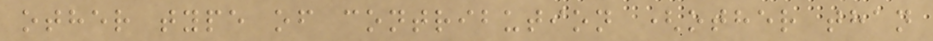other type of contribution (other than
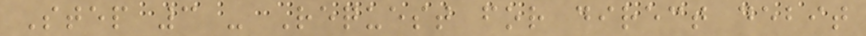Step 3 - Request for direct debit
